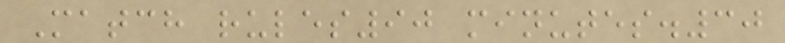Match rules90 minutes.30
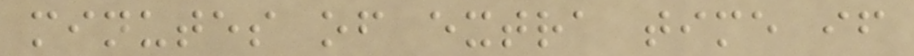minutes of extra time if
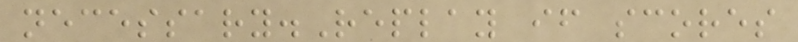necessary.Replay if scores
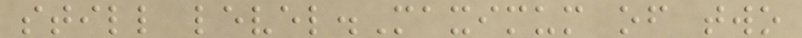still level.Maximum of two
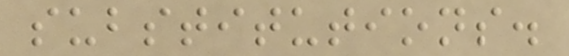substitutions.
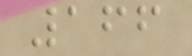166
